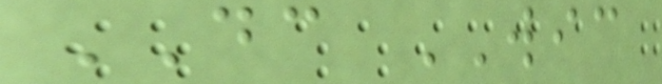DC WIC
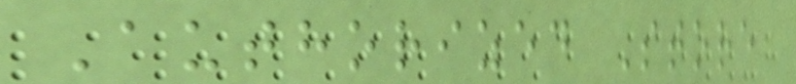Authorized Store
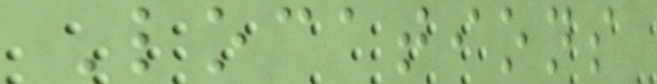Locations
